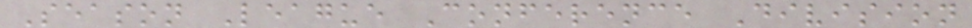Season League Conference Division
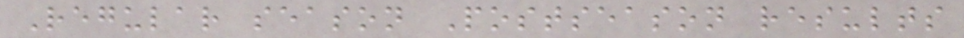Regular season Postseason results
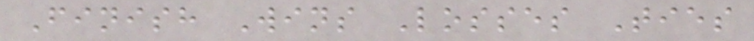Finish Wins Losses Ties
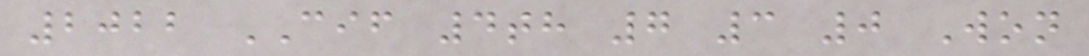2022 CIF 4th 7 3 0 Won
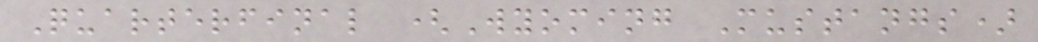Quarterfinal (Wyoming Mustangs)
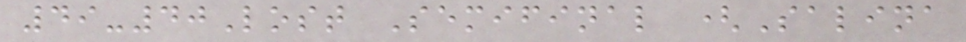49-40Lost Semifinal (Salina
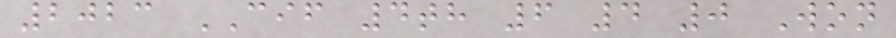2023 CIF 4th 6 4 0 Won
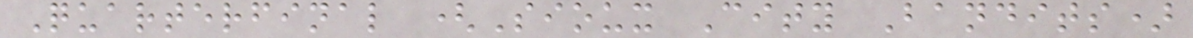Quarterfinal (Sioux City Bandits)
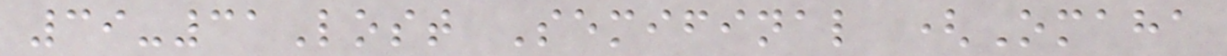39-31Lost Semifinal (Omaha
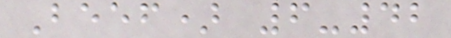Beef) 6-42
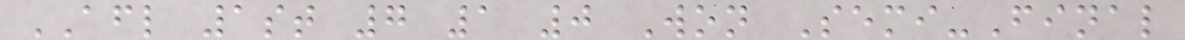AFL 1st 7 1 0 Won Semi-Final
